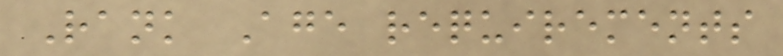Rank Age requirements
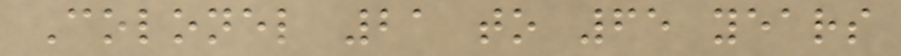Colonel 21 to 65 years
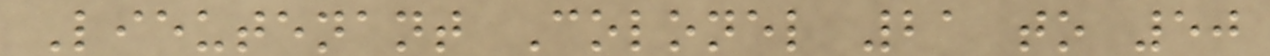Lieutenant Colonel 21 to 50
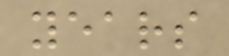years
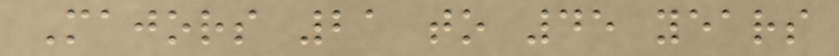Majors 21 to 45 years
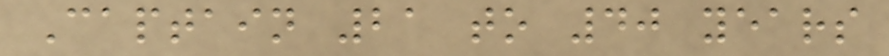Captain 21 to 40 years
